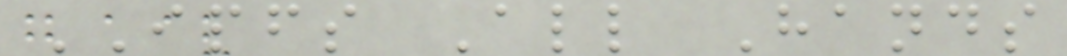IPFS All Hands
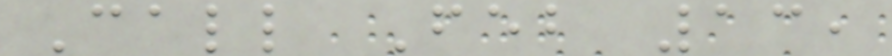Call Feb 13,
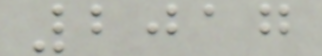2017
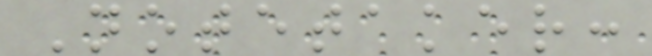Notetaker:
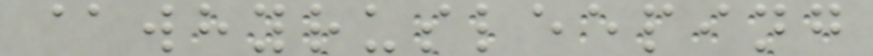@whyrusleeping
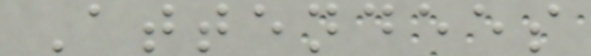Attendees
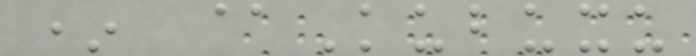* @Kubuxu
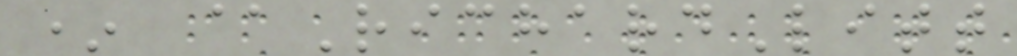* @RichardLitt
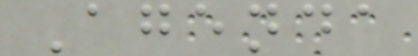Agenda
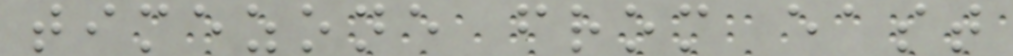timezone from east
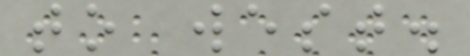to west.
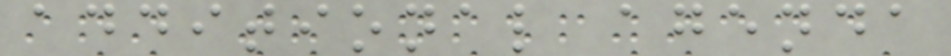additional agenda
